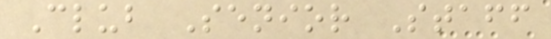Club Senior Staff
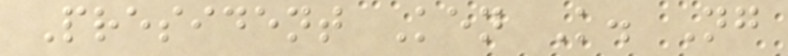President Ken K. Ng
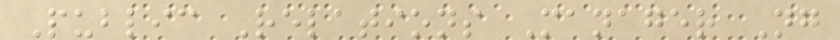Public Relations Manager Ng
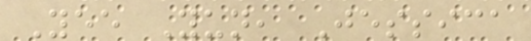Yee Yun, Jessica
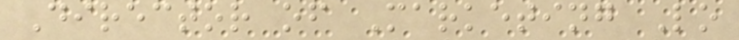Director of Marketing Lo
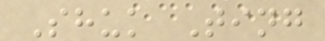Shuk Ting
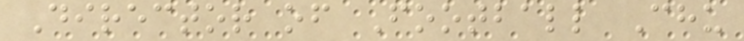Director of Football Chu
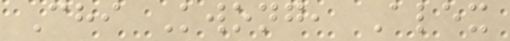Chi Kwong, Alex
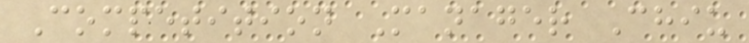Competition Manager Chiu
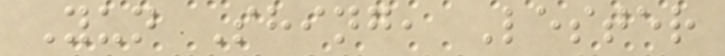Yun Shing, Lester
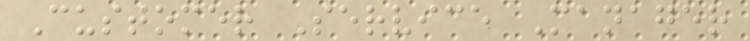Customer Service Manager
